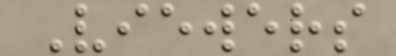Viewers
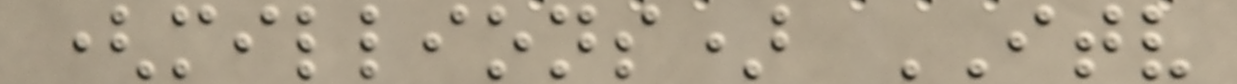(millions) ITV
